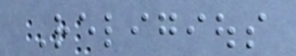Religious
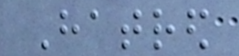Hatred
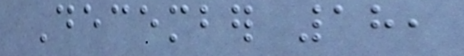December 18,
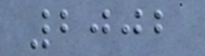2002
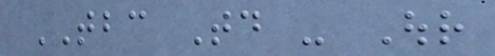TBC Today - Our
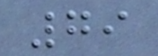79
